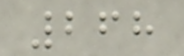268
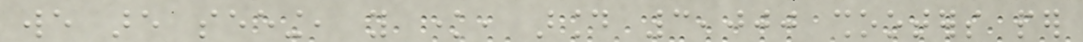we are seeing, you know, around 3,000 shooters per
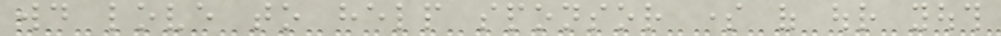would love to help sponsor some of our youth
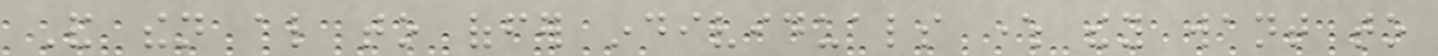And then also to offer individuals where they want to
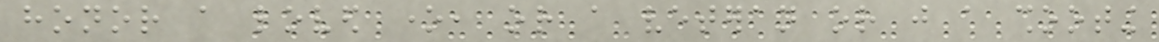honor a loved one, or a veteran or just a shooting
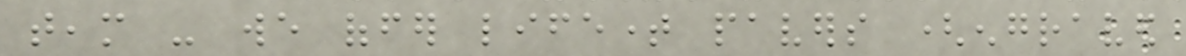team - we offer lifetime pavers (engraved
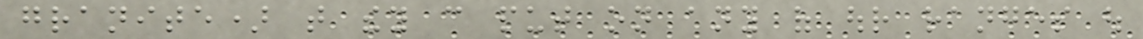granite) that they can put on any of our ranges out
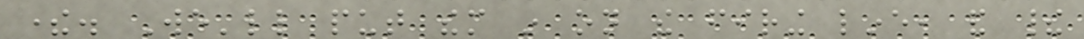there. We'll put them in on the firing line, and their
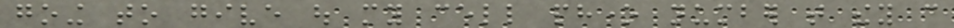going to give out my cell phone number that they can
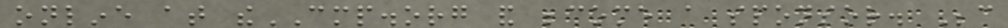online at theCMP.org and become a sponsor. Because
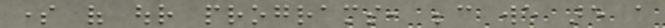some of our programs, because we are a
